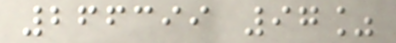266399 97%
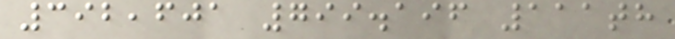392,601 799.196 111th
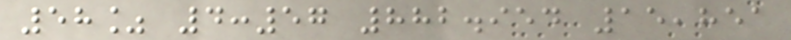58% 4:57 882.954 15,851
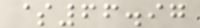$66.97
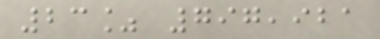23% 797,921
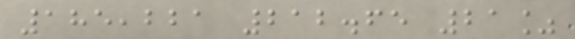185,221 212.65 21%
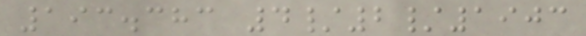193.383 4/2/1903
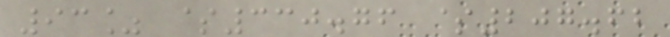93% $330.76 $207.62
